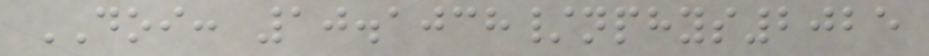DOI: 10.1038/nphys2025
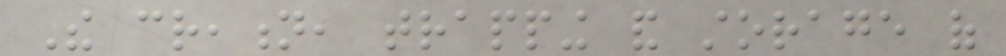The creation, trapping and storage of
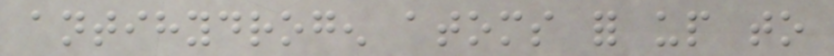antihydrogen atoms for up to
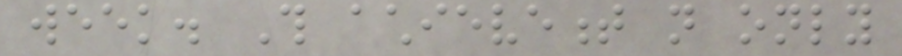week. This achievement not only
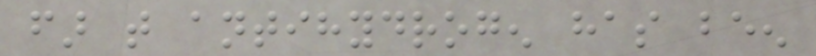far that antihydrogen has been
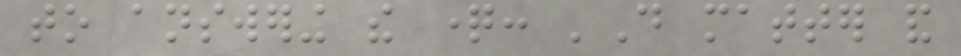to answering the question: 'Do matter and
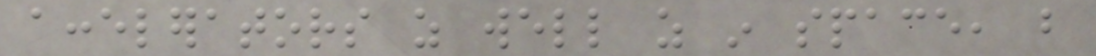accelerators as well as in space, but
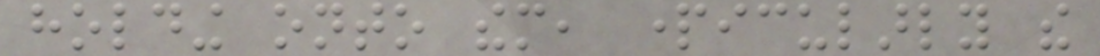holding onto them, particularly the
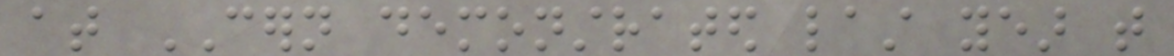at CERN demonstrated last year that
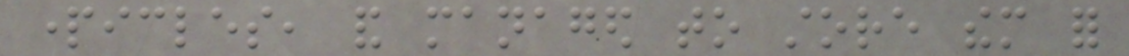particles, and managed to store them for
